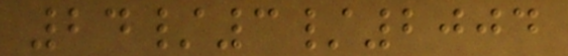24/3/2004
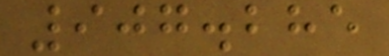907.285
